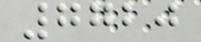7720
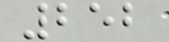252
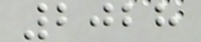2028
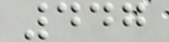447
